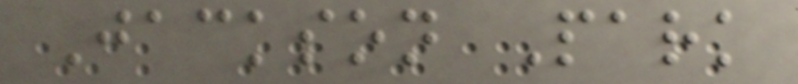Jackson Park
